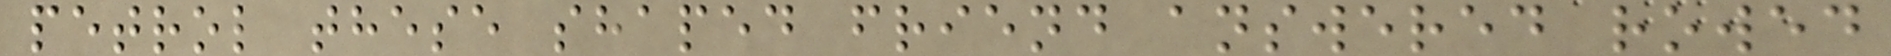petrol these shaped friend answered rowed
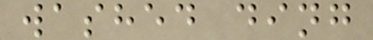washed ding
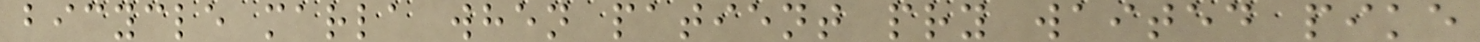bicycle marla when patient pry waited pike
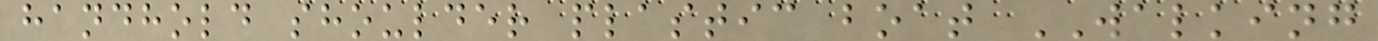handhold shoulder plastic boat WALKING
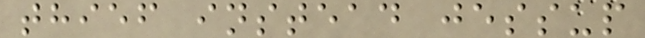thief instead jessup
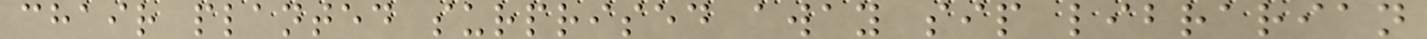chair planted surprised away sip librarian
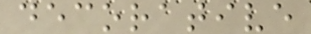decorative
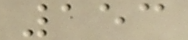153
